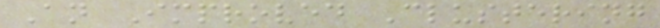An Improved Clustering
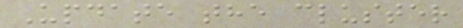Update the cluster
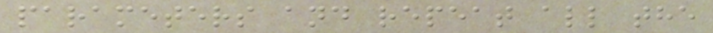parameters and repeat all the
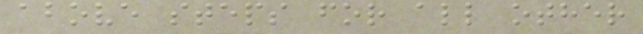above steps for all other
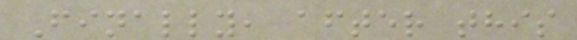Finally, after this
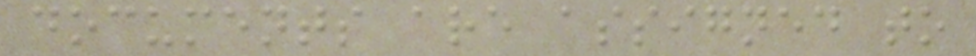documents are assigned to
